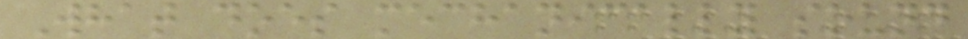What does mechanically sound
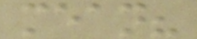mean?
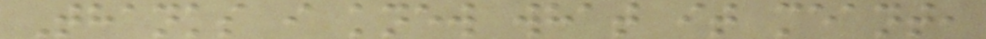Thanks i knew what it meant,
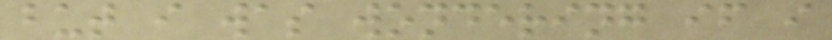but i was wondering if i
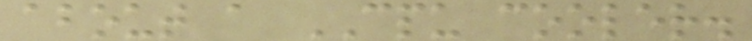about a CPU cooler.
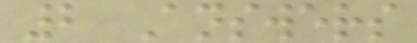2 Answers
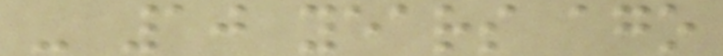- 10 years ago
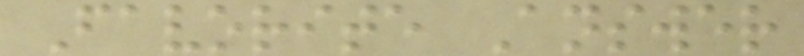Favorite Answer
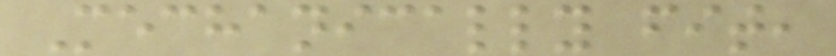Mechanically fit,
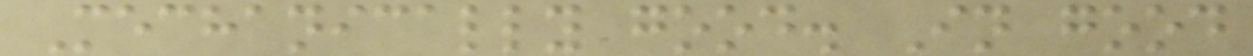Mechanically good. In good
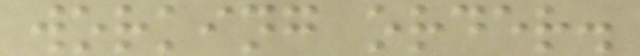working order.
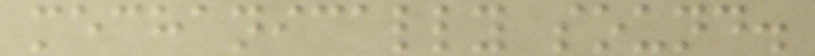mechanically sound.
